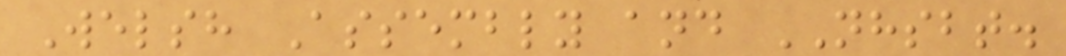Welsh Assembly and NHSBT.
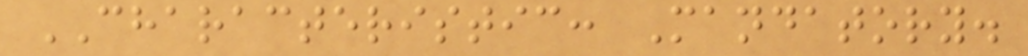CHARACTERISTIC: Mandatory.
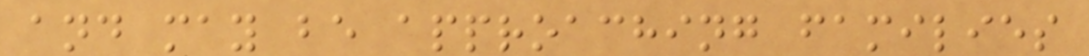and may be approaching families
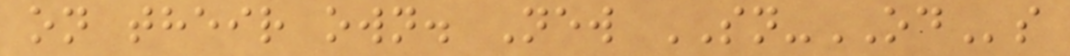on their own. New SN-ODs
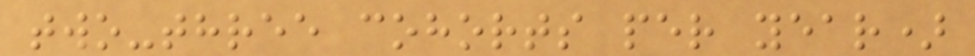two-three cohorts per year)
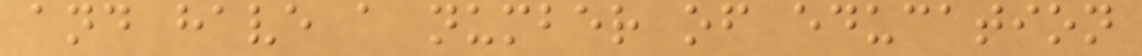and have a number of education
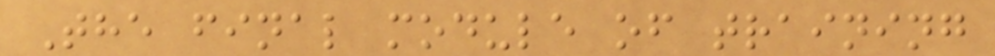The final module of training
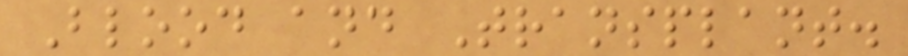Blood and Transplant.
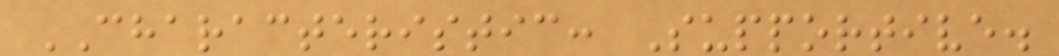CHARACTERISTIC: Supportive.
